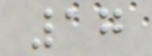17
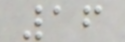16
